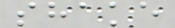shake
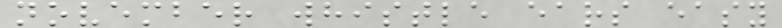november whistle ears easy
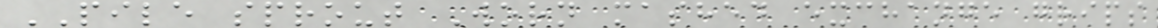PILE sprout Worn mashed exchange grips
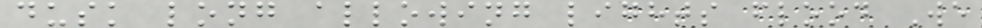dusk long allowing lights flood We
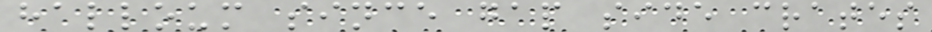halloum since gap side crates
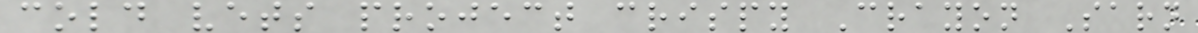cold vets project crispy Crayon Sarn
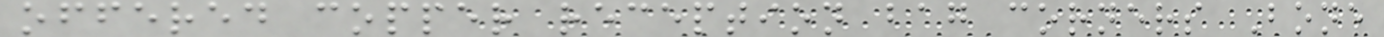offered copper reception bag corners Bone
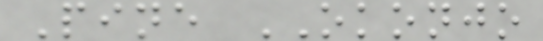Pine OKONJO
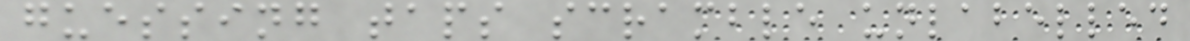guessing taps scramble unlabelled
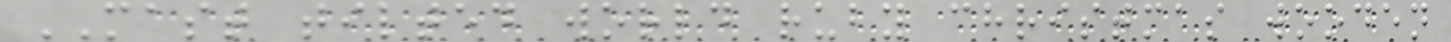MAST tilted world ruby christmas wooden
